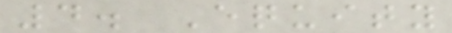4. Equity
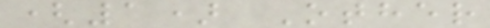(1) Other
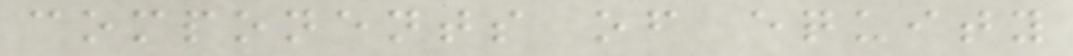components of equity
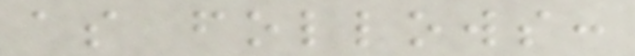as follows:
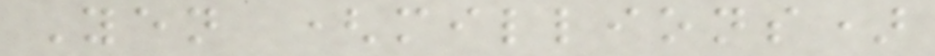Yen (millions)
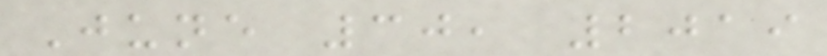June 30, 2019
